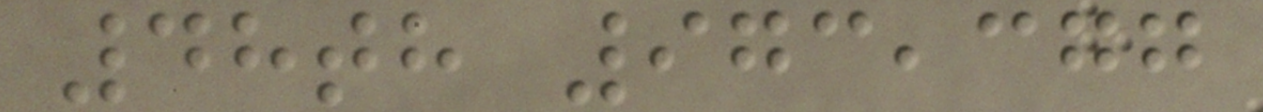48th 973,377
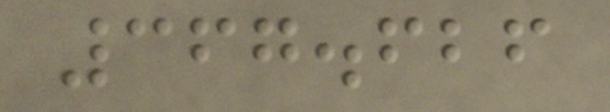367.626
